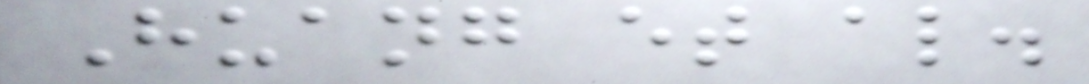Huang et al.
